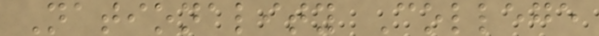Nationality College
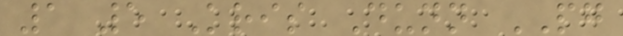1 5 Kris Dunn PG
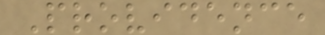Providence
